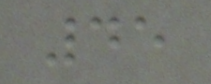45
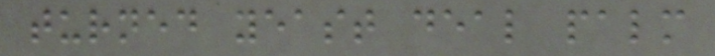turned yeast deal palm
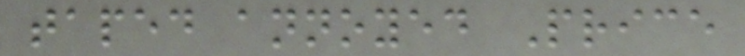taped annoyed Price
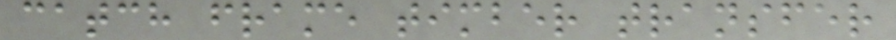catch frame timber transfer
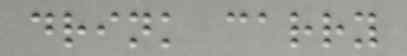drink carry
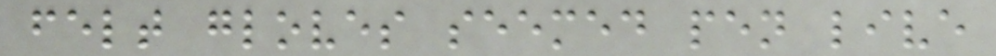felt gloves seemed pen live
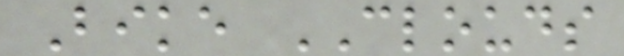Bike CLOUDS
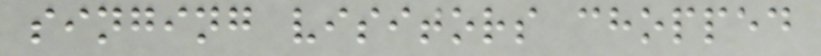singing visitors chopped
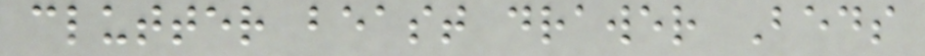clutter beast drawer Beds
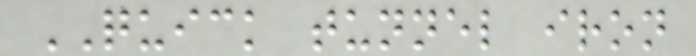QUICK tunnel iron
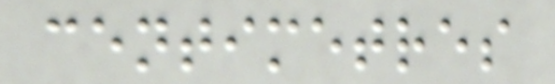centimetres
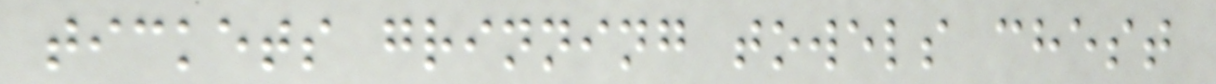tickets grinning towels chest
